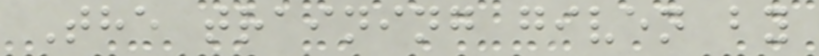The training given by
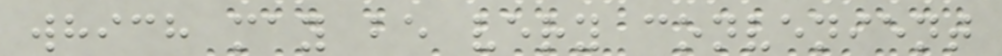which may be very convenient
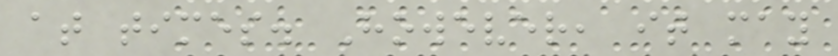at times. However, it may
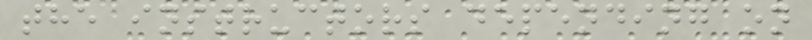the instructors depending on
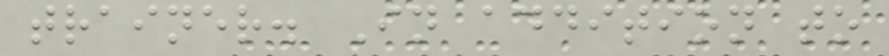trainer. In addition to
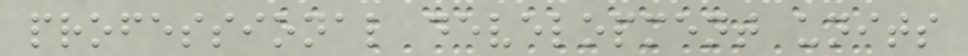professional development units
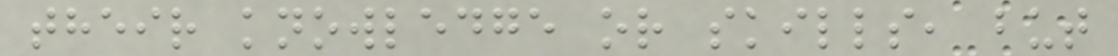their knowledge or skills, but
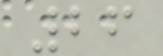26
